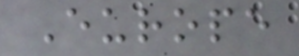Europe
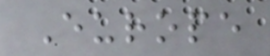Europe
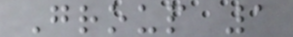Group 1
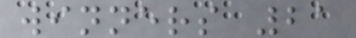winners 21
